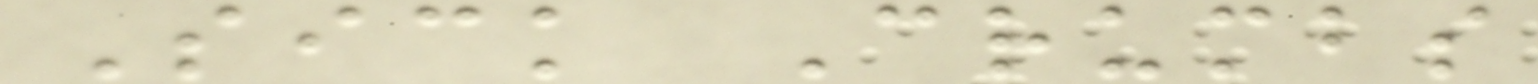Sick Crumbs
